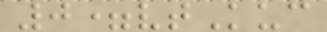0=vtKuc
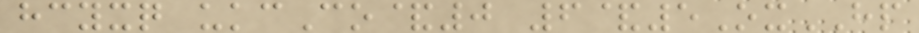hcyxq ukcCo&0 6&5OxHP
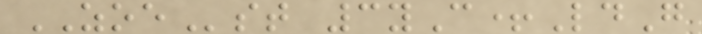ZOEst 3yC+LdG
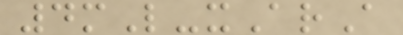4mL-xArA
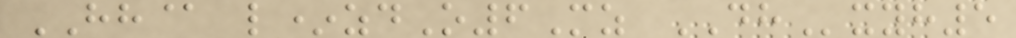HH@ l*zdO6Mz DHxyh5
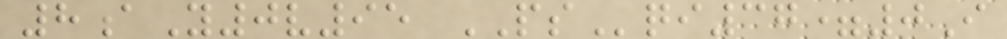8aY0v95 PSqi37=0I
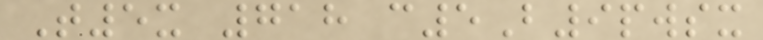T5x 718 c5B9pwsx
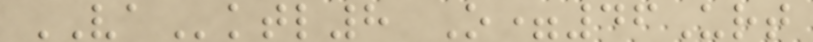VAktl8 O=46Urt
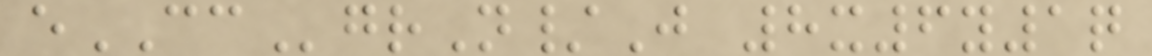eCCgrN/J 8x6y1q
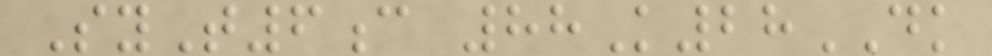SyT6c 88K28DK
